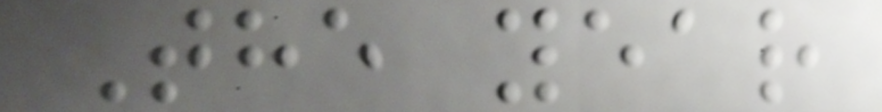The year
